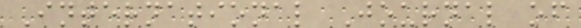International Journal of
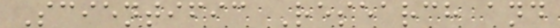Scientific Research and
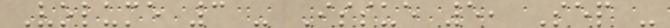Volume 3 - Issue 5, Sep -
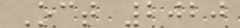Oct 2020
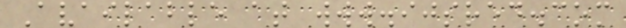Available at www.ijsred.com
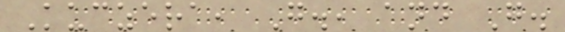Kuczera, G., and G.
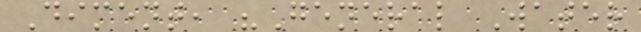Diment, "General Water
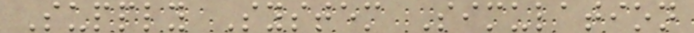Supply System Simulation
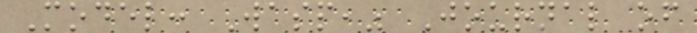Model: Wasp," Journal of
